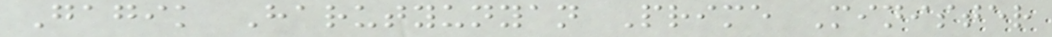Gagik Harutyunyan Prime Minister
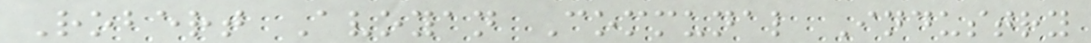Robert Avoyan Communal Industry
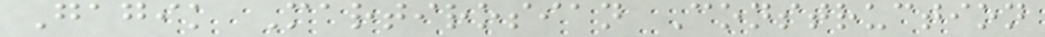Gagik Martirosian Construction
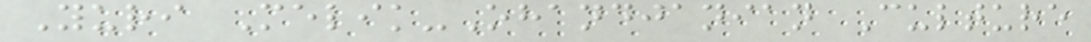Yuri Melik-Ohandjanian Culture
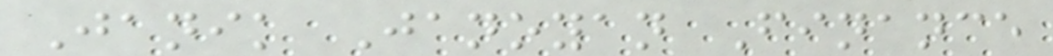Janik Janoyan Finance
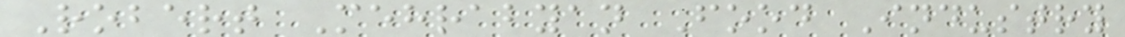Robert Mehrabyan Food Industry
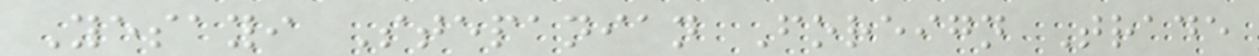Yesayi Stepanian Foreign Trade
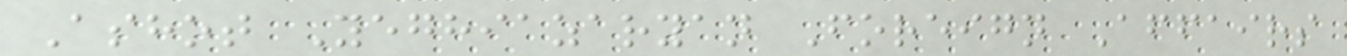Ashot Yeghiazaryan Foreign Affairs
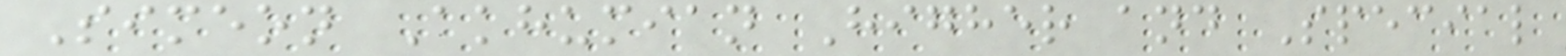Simeon Akhumian Higher and Special
